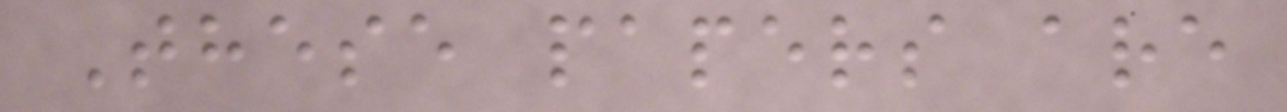These papers are
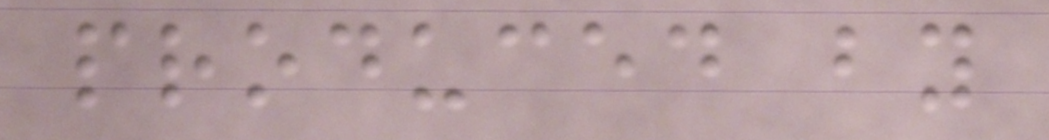produced by
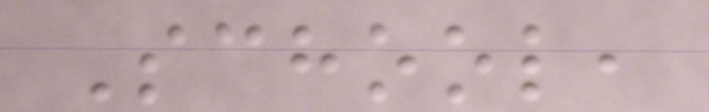School,
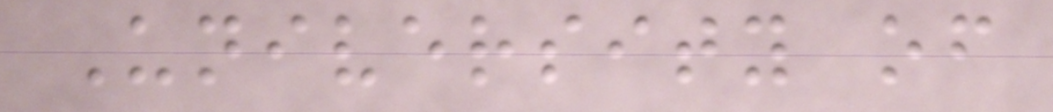University of
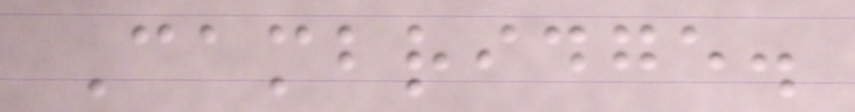Cambridge.
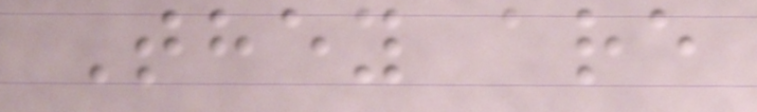They are
